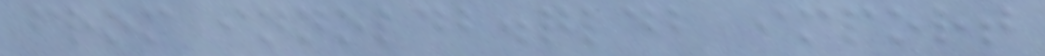from innoldb.qldb import
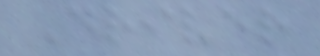Driver
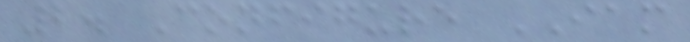2. Configure IAM
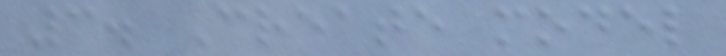3. Create model
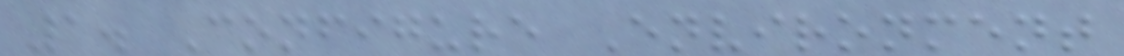1. Configure Environment
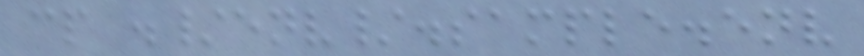cp ./env/.sample.env
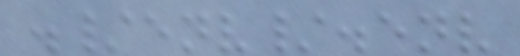./env/.env
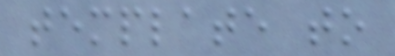template to
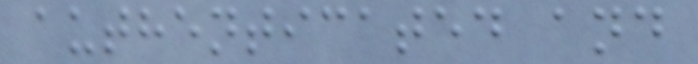authenticated and
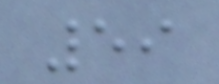59
